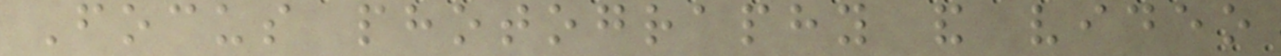Focus photography and video
